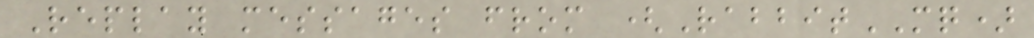Replay messages from (RabbitMQ)
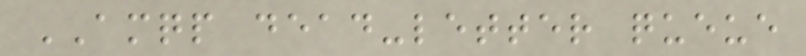AMQP dead-letter queue
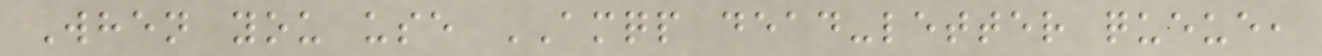When you use AMQP dead-letter queue,
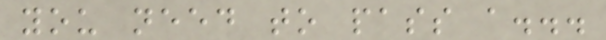you need to pass a...
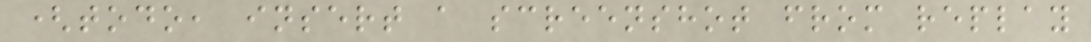(todo, insert a screenshot from replay
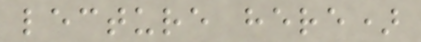lecture here)
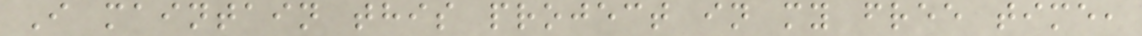I maintain this project in my free time,
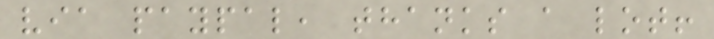via paypal, thanks a lot!
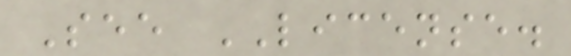See LICENSE.
